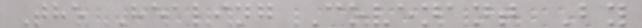The Healing Covenant By
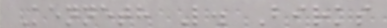Kenneth L. Birks
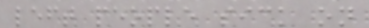left people sick on
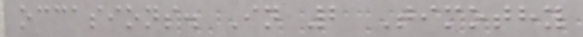occasions. In 2 Timothy
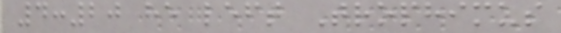4:20 he left Trophimus
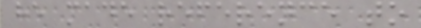he made reference to
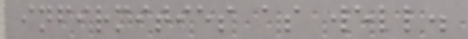infirmities as well.
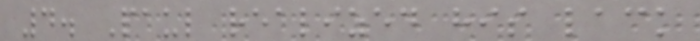4. Paul realized his lack
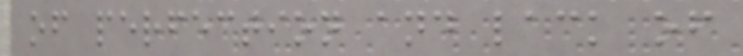of perfection and lack of
